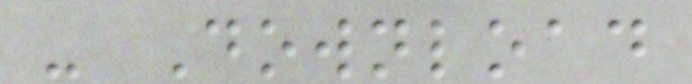- Download
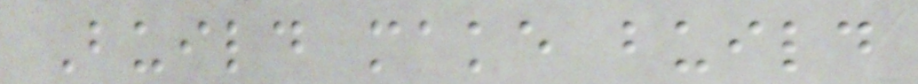Build make build
